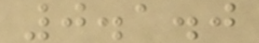0.1.0
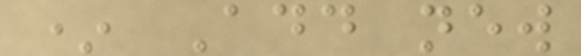* Add new
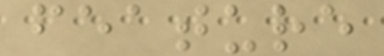feature
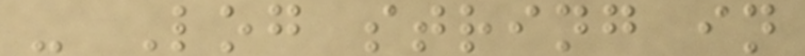- Log string in
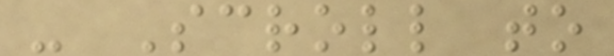- Scroll to
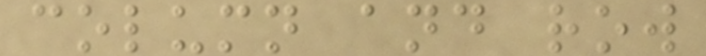column and row
